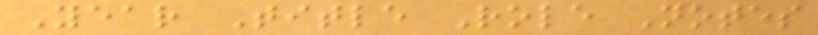Year Title Role Notes
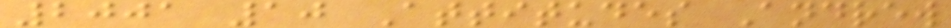2001 10 Attitudes Andrew
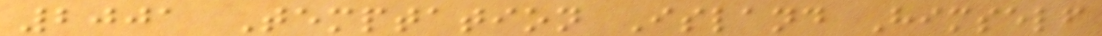2001 Temptation Island Himself
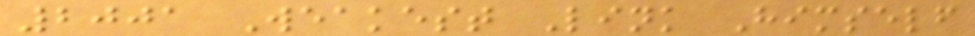2001 Weakest Link Himself
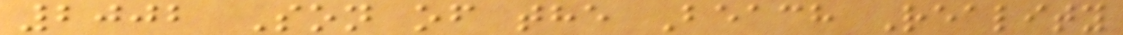2002 Son of the Beach Reality
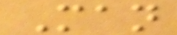Man
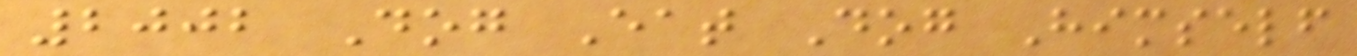2002 Dog Eat Dog Himself
